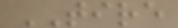TIRE
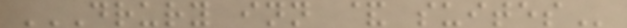DRURY INN & SUITES
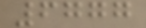6777
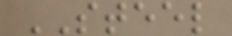STEEL
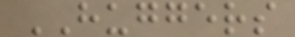HUGGERS
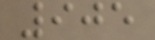905
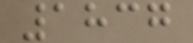1837
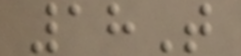18T
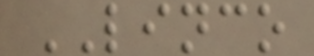LINCO
